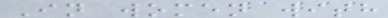In women with
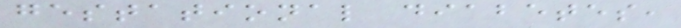gestational diabetes,
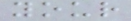your
